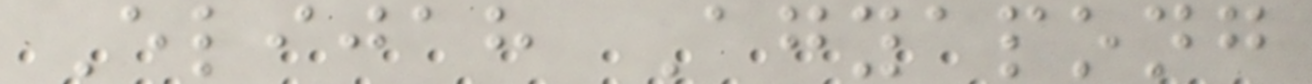Elijah Agyapong
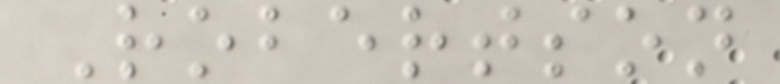Robertson
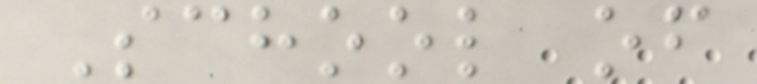School of
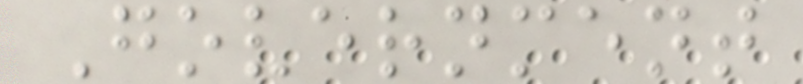Government
